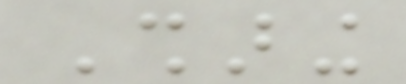Sharing
